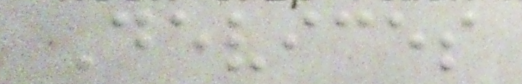Devices
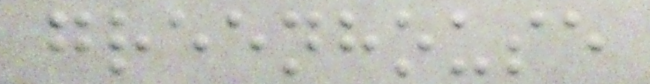greenhouse
